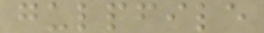gulpfile
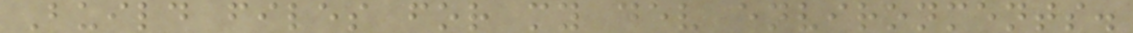Build files for my dev environments.
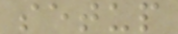setup
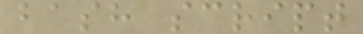bash script
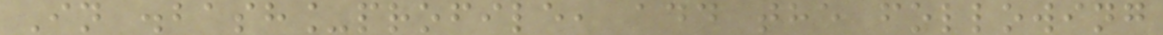In .bash_profile, add the following
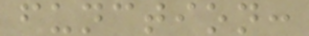function:
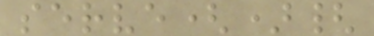serve(){
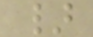}
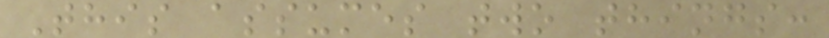This assumes two things:
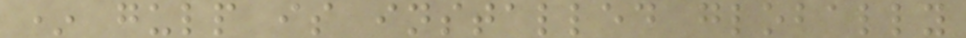* gulp is installed globally
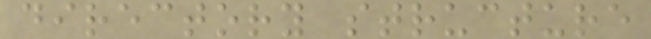directory structure
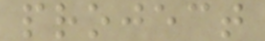project
